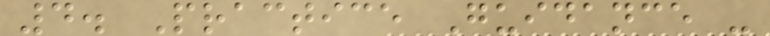4. Practice Guidance -
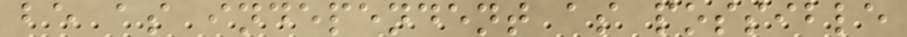be as independent as possible
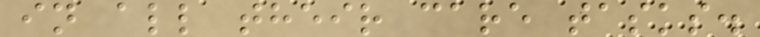in all their care tasks.
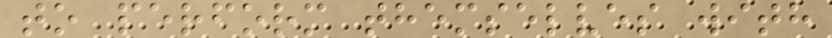to perform themselves with
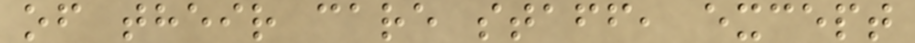of their care staff, except
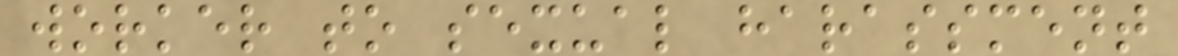worker to sexual harassment
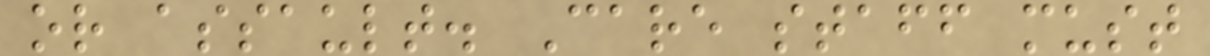or assault. Care staff must
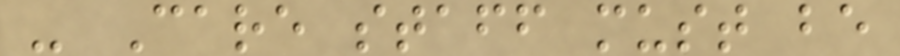- Care staff must be
